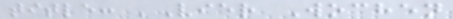title: 'Vier Wochen
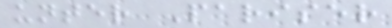unter Pariser
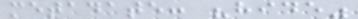metadate: "hide"
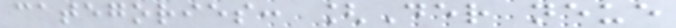categories: [Der neue
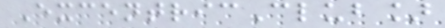ExcentricClub]
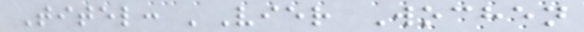Titel: 'Vier Wochen
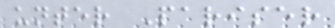unter Pariser
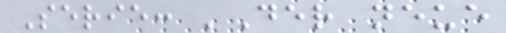Serie: 'Der neue
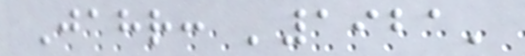Jahr: '1921'
